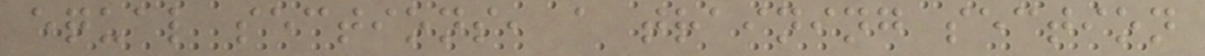equal sections, a training section
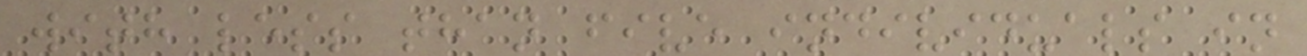with less than five individuals in
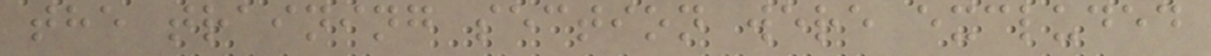the training section were excluded
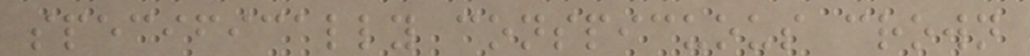specifically conspicuous crown
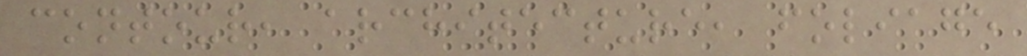contour, architecture, foliage
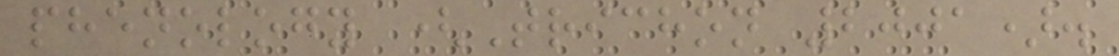phenology (Trichon 2001).
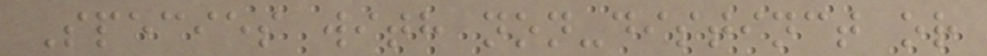Species with non-distinct or
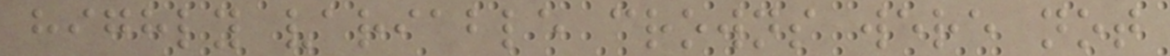highly variable crowns were not
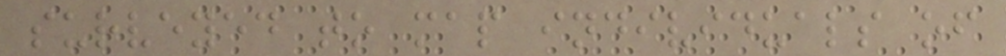surveyed to map individuals of
